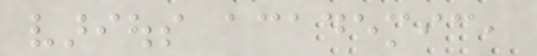various academic,
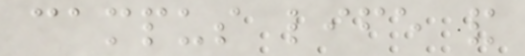campus life and
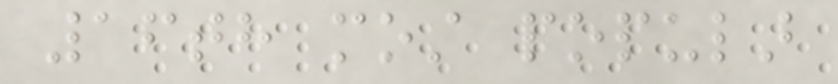16th most popular
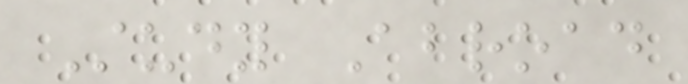Study Abroad
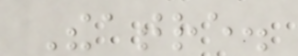Theatre.
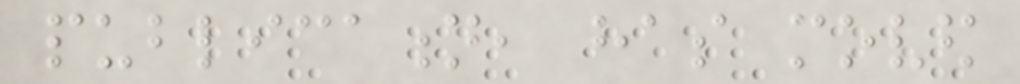publication, has moved
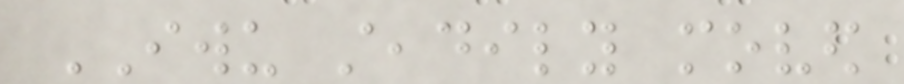IWU steadily moved
